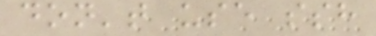don't use ssh
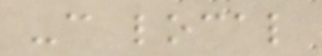-c local
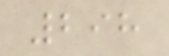298
